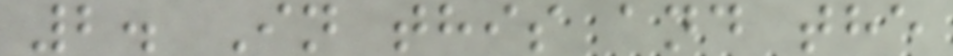2. In this and the
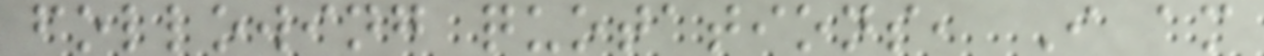following quotations, I am
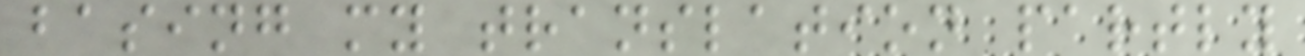basing my translation partly
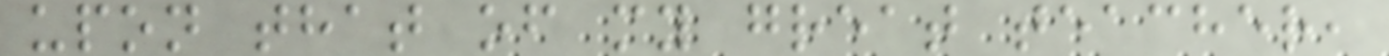upon that of my great teacher,
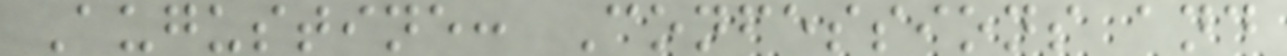Augustine: Confessions and
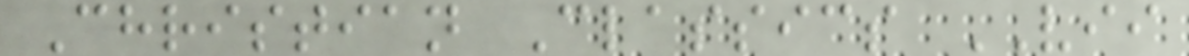Christian Classics VII
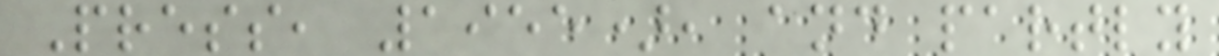Press, 1955), and partly
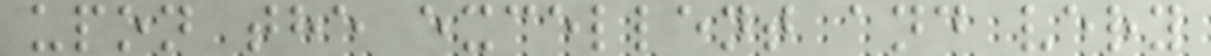upon the excellent and very
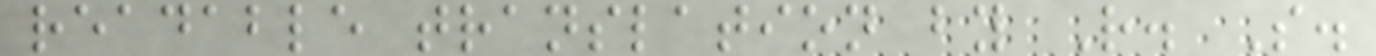readable translation by R. S.
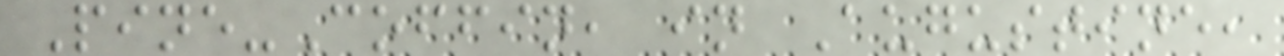Pine-Coffin, in Augustine,
